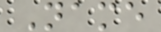Name
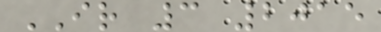IR 3 2015
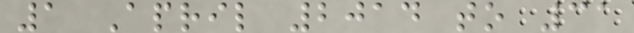1 April 2014 to 31
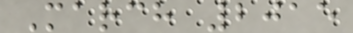March 2015
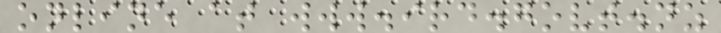online at www.ird.govt.nz
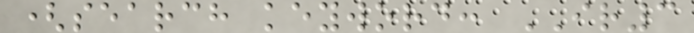(search keyword: IR3
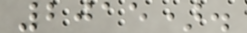2015).
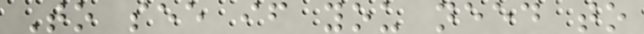To see if you need to
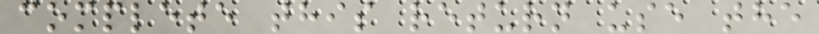complete this return use the
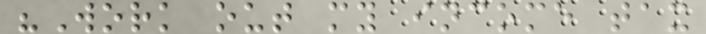"Work out my income tax
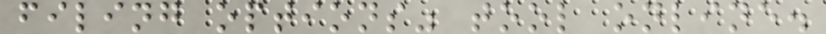filing options" tool online.
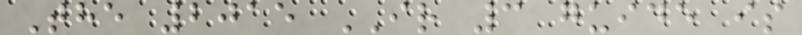The 2015 IR 3 guide is
